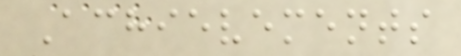Achievements
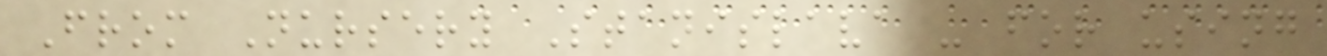From Nursery Stanislava - for using
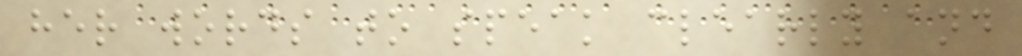her words to speak clearly and
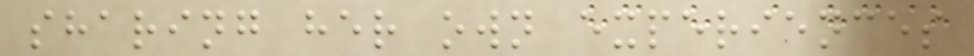sharing her own experiences
